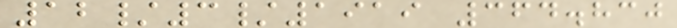12/3/1919 364.830
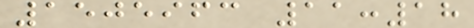1505963 11:18
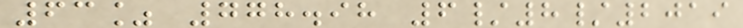63% 778.98 6/8/2019
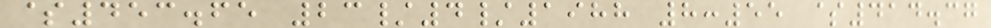$453.65 23/4/1988 8:55 $414.37
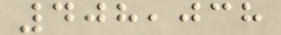408,038
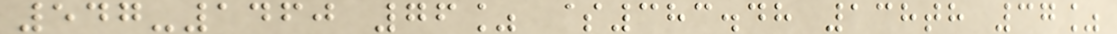547-1460 76% $383.48 138th 37%
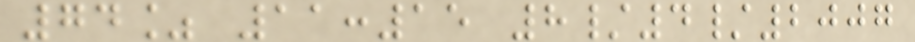74% 11:15 8/4/2007
